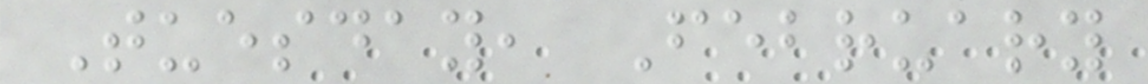Tuesday, February
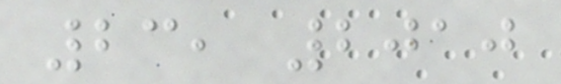23, 2010
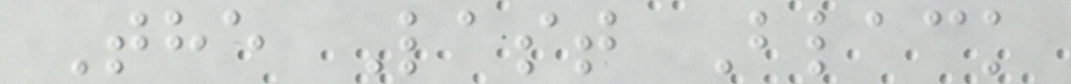The Last Black
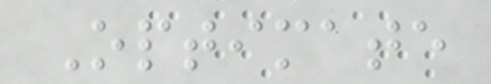Optimate
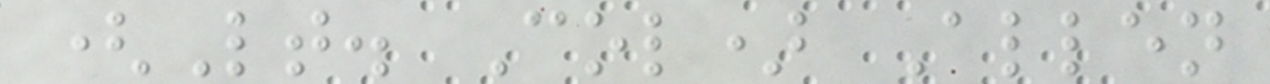(Lt. Col) Allen
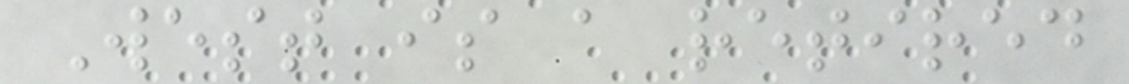West is a retired
